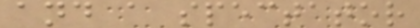and a spectator
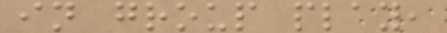in group play,
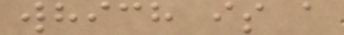which is a
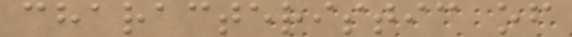characteristic of
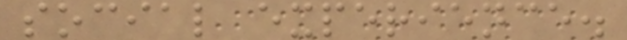social experience.
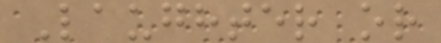Laughter or
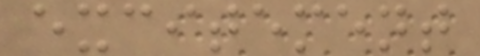excitement
